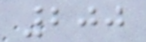200
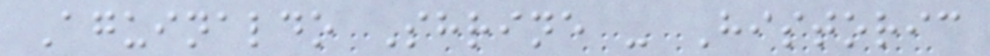Aguinaldo Shrine - Historic
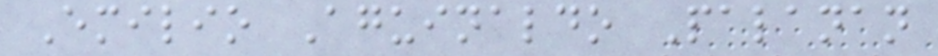Emilio Aguinaldo Palanan
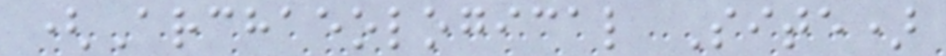(Archaeological Site)
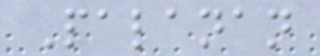Palanan
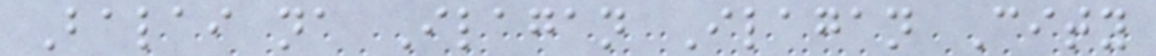Balai na Ilagan Ilagan City
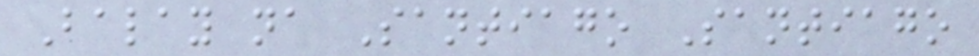Balay na Santiago Santiago
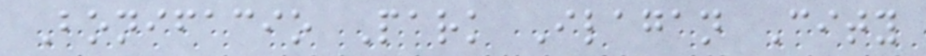Bonifacio Park Ilagan City
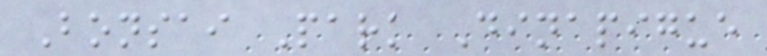Bonsai Park Dinapigue
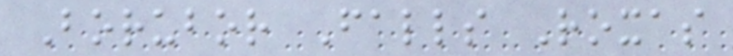Borubor Falls Roxas
